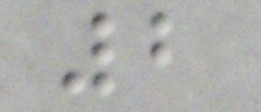2
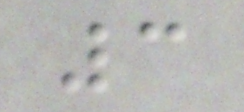3
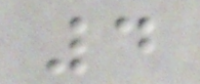4
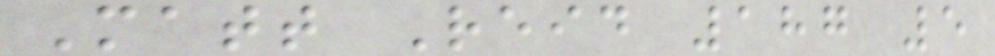Matt Reid 187 5
